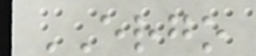ERGO
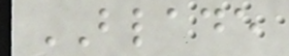BLADE
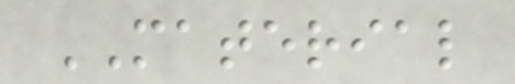MATERIAL
